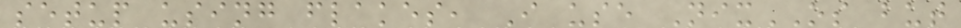setup using flakes, I use NixOS but
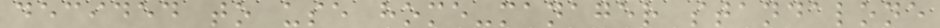decided to use home-manager standalone
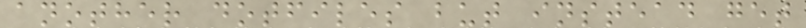another dotfiles but instead get
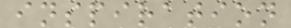inspiration
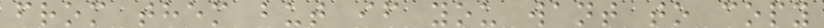from them but if you want to copy
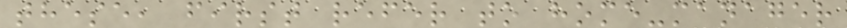these, first refer to home-manager
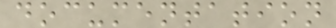documentation
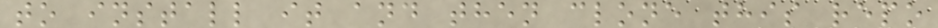to install it and then clone this repo
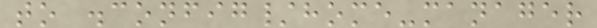to .config/home-manager
